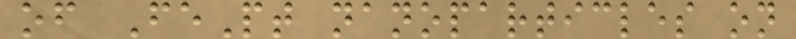of FePt nanoparticles on
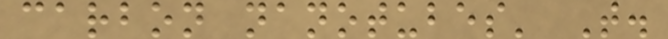carbon nanotubes' T.
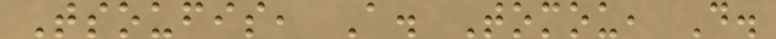Tsoufis, A. Tomou, D.
